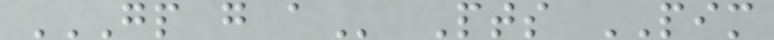GP G A Pts PIM
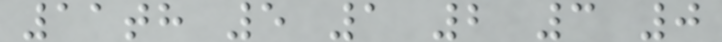11th 5 1 2 3 0
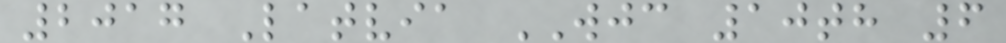2017 Latvia WJC 10th 6
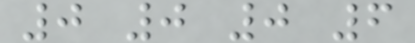0 0 0 6
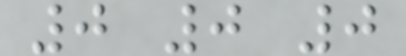0 0 0
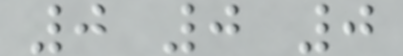0 0 0
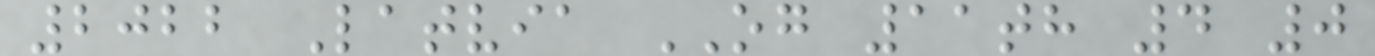2022 Latvia OG 11th 4 0
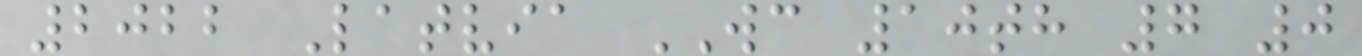2022 Latvia WC 10th 7 0
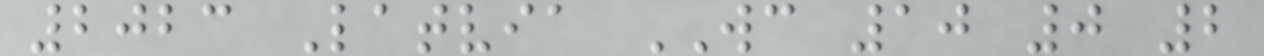2023 Latvia WC 10 0 2
